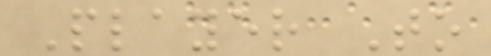Player To
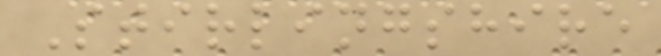Stirlingshire
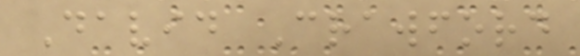David Crawford
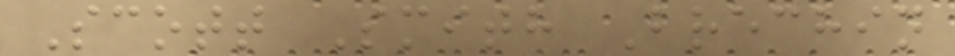Scott Smith Brechin
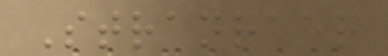Stranraer
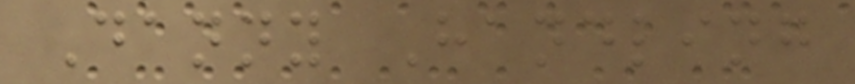Danny Handling
